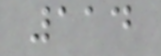114
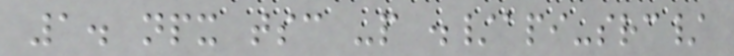1. npx tsc -p ./api-src/
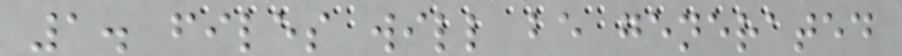1. files will be generated
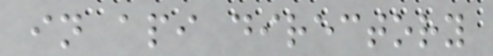in api directory
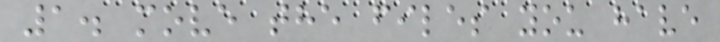1. move the files you have
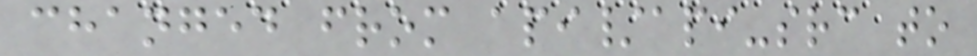changed from api/api-src to
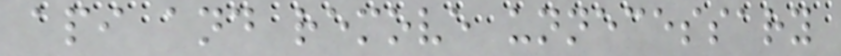api and remove unnecessary
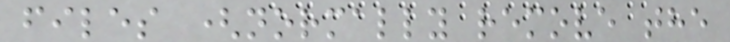files (normally remove the
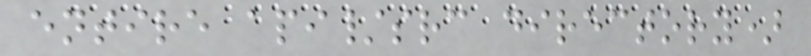entire api/src directory)
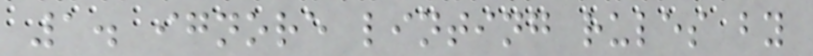1. ignore linting rules by
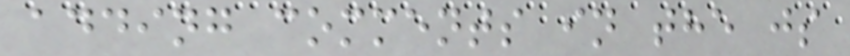adding comments in the js
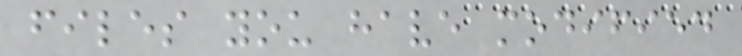files you have modified
